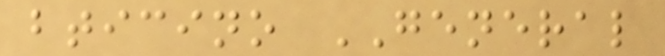bticino GENERAL
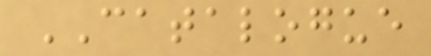CATALOGUE
